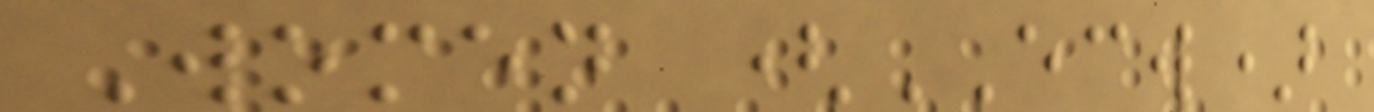Women (ECW)
